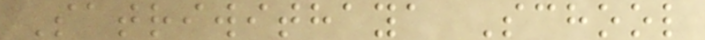Satriwithaya School
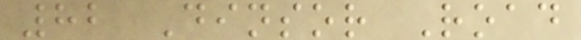82 Dinsor Road
